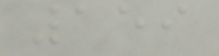159
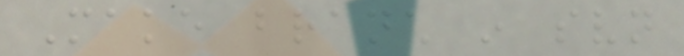Make branch in svn
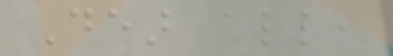Dear all,
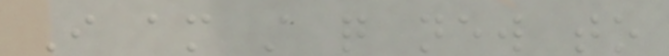I am still quite new to
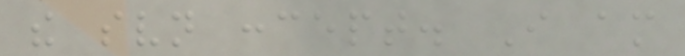the svn concept. I am
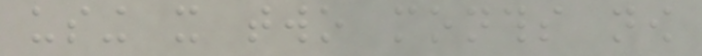using it two months now
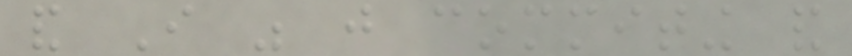and I was just commiting and
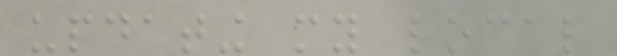updating my local
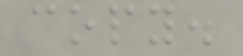copy.
